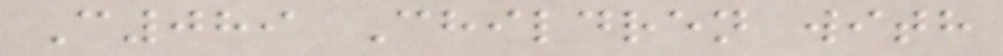C089 Children with
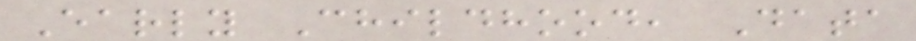Early Childhood, Data
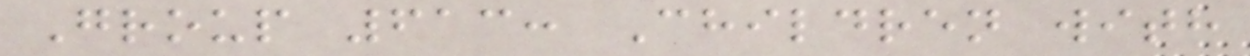Group 613: Children with
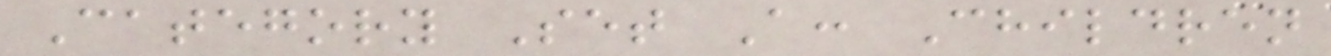Category Set A: Children
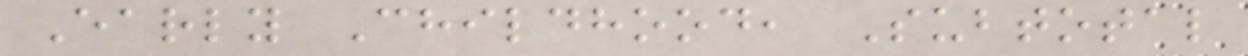Early Childhood, Subtotal
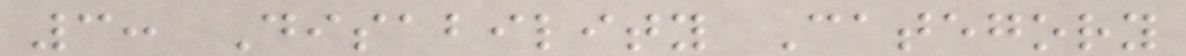3: Disability Category
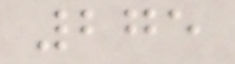275
